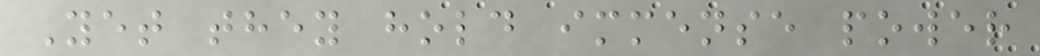Yet they hold immense power
